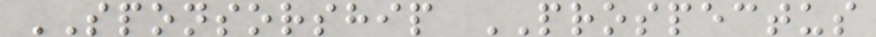SPONSORSHIP PROSPECTUS
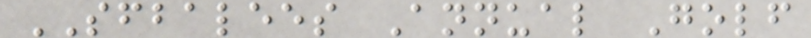SFBALEES Annual Golf
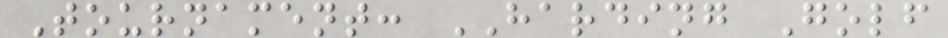Tournament: HARDING Golf
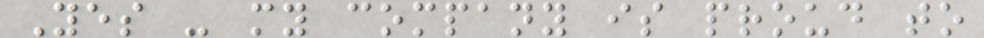Yes - my company is proud to
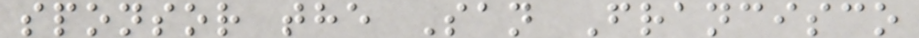sponsor the San Francisco
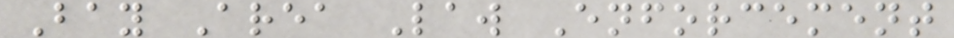Bay Area Law Enforcement
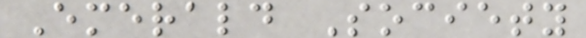Emerald Society
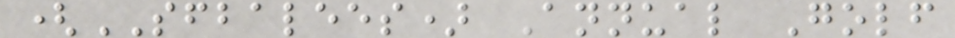(SFBALEES) Annual Golf
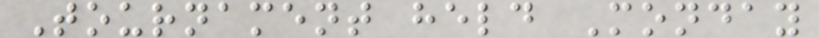Tournament held Monday
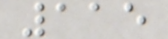115
